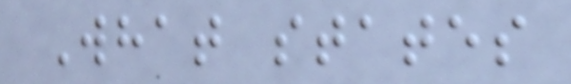What states
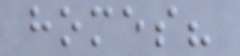homes?
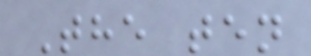The ten
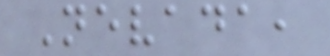Nevada,
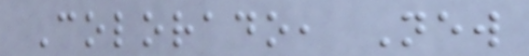Colorado, New
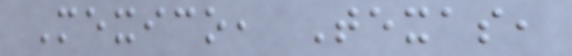Mexico, Texas,
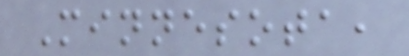Minnesota,
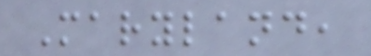Maryland,
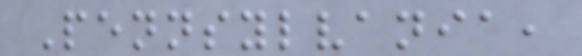Pennsylvania,
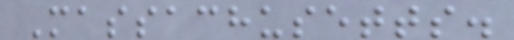Massachusetts.
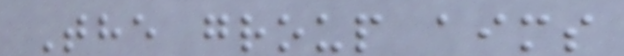The group aims
